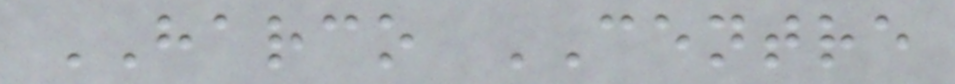HARCO CENTRE
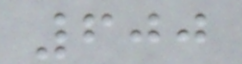600
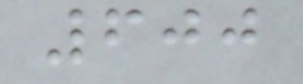600
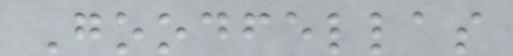Goodfellas
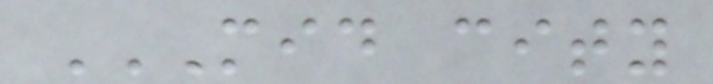MID CITY
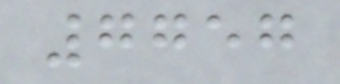7757
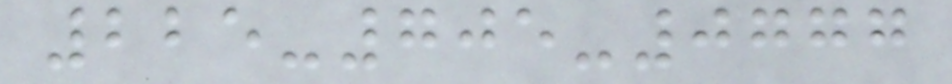225-705-0777
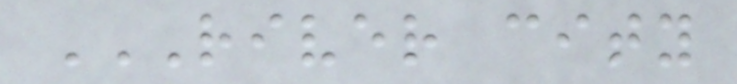RIVER CITY
